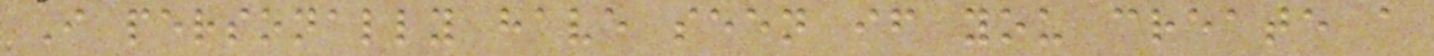I personally have seen if you create a
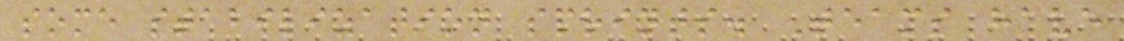some stabilization sprints. Teams have
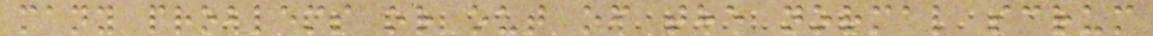many problems or out of the normal scrum
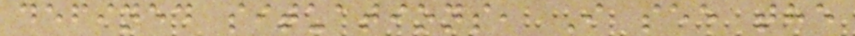defined situations, I see the
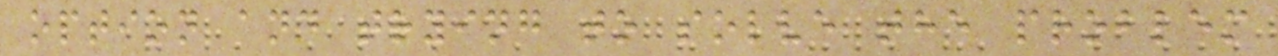option and trying to solve the problem
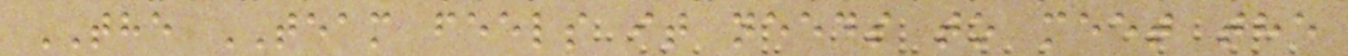THE TEAM feels it needs to meet the
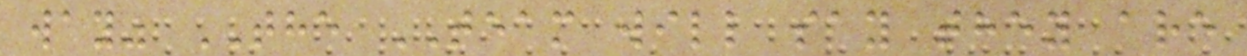way" THE TEAM will say they are
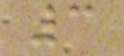3
